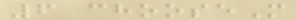6 chooseM
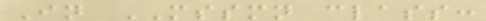In MSSMN class:
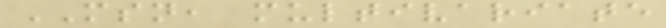MSN, multivariate
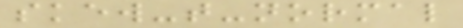skew-t-normal
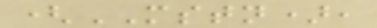(MSTN),
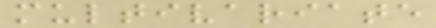multivariate
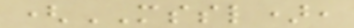(MSSL),
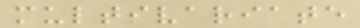multivariate
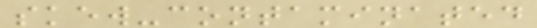skew-contaminated
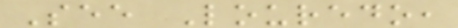See Louredo,
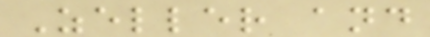Zeller and
